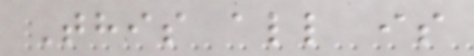This all is
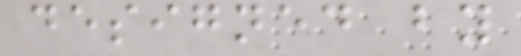designed by
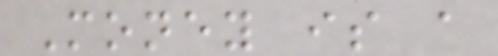Money is a
